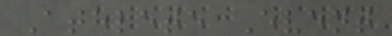Athlete Event
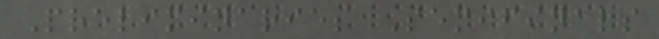Preliminaries Semifinals
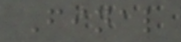Final
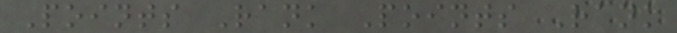Points Rank Points Rank
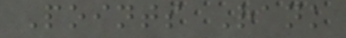Points Rank
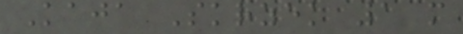Kaja Skrzek 1 m
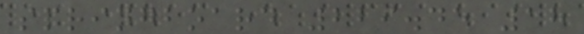springboard 229.45 18
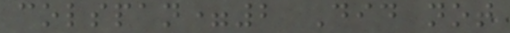colspan=2 Did not
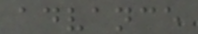advance
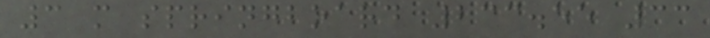3 m springboard 233.55 33
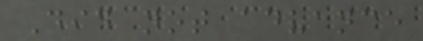Did not advance
